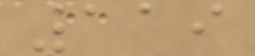119
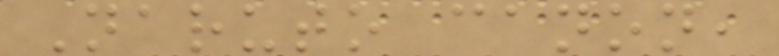Naruto canon,
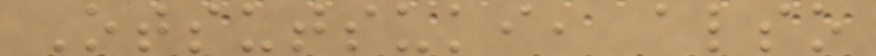Otsutsuki, also
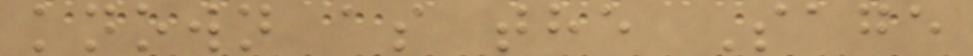known as the Sage
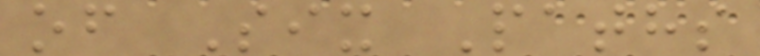of Six Paths
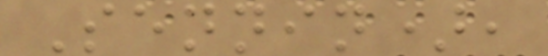Sennin),
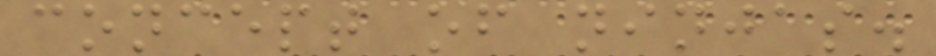concept of ninjas.
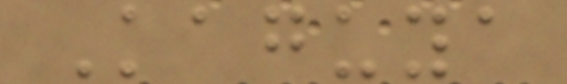Kaguya
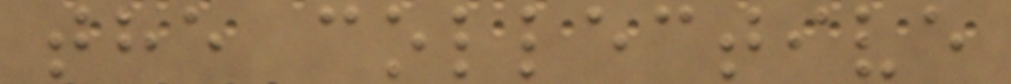the collective
